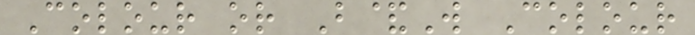Colour or B&W Colour
